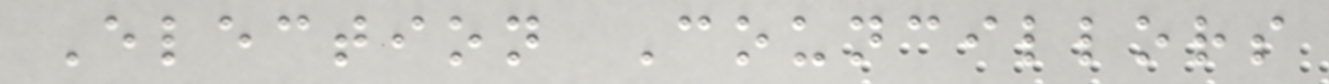Election Councillors
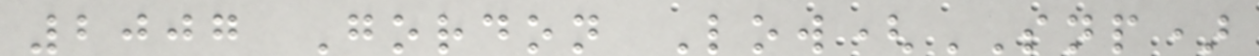2007 Gordon Low(SNP)
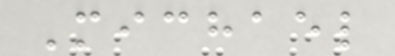Michael
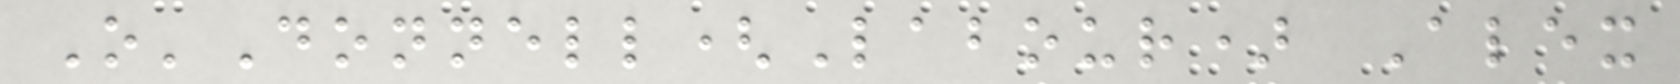O'Donnell(Labour) Alex
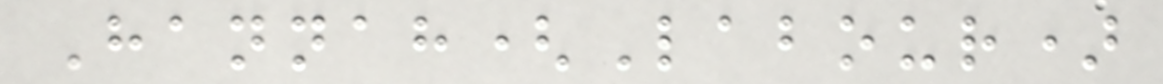Hannah(Labour)
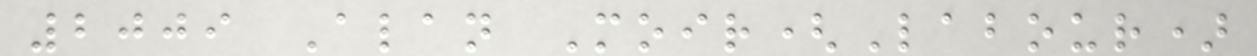2009 Alan Moir(Labour)
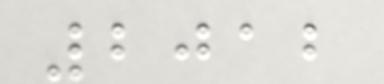2012
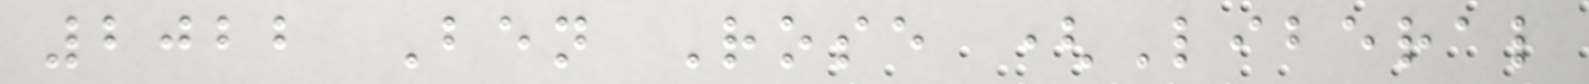2022 Ben Rose (Liberal
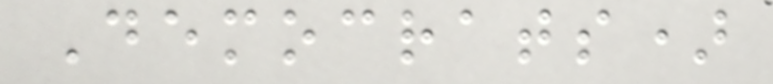Democrats)
